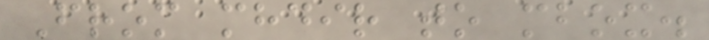From mhdir to mbox.
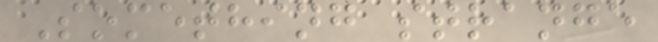Something strange
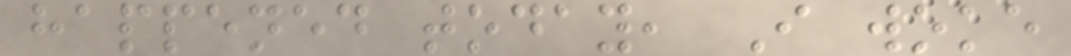happened today, I woke
